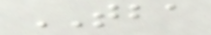TBA
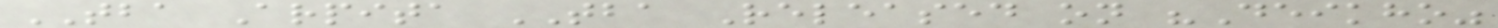TBA Arpita TBA Released on "Deikho"
